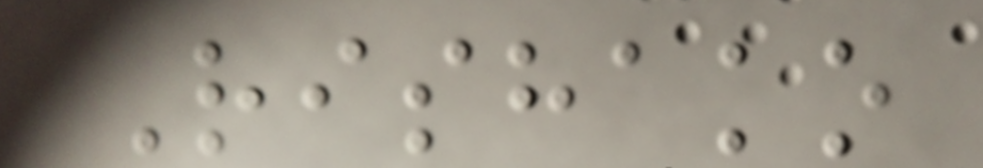Rishako
